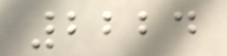2224
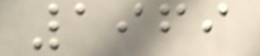1969
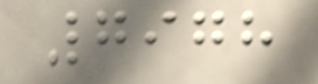7978
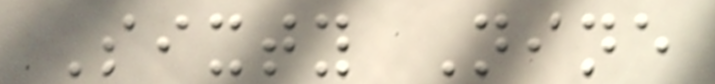Sixty Nine
